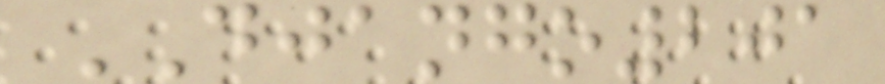DJANGO201
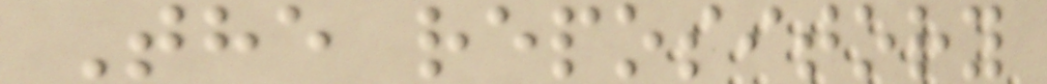The repository
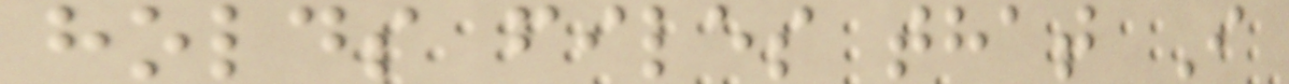holds files that I
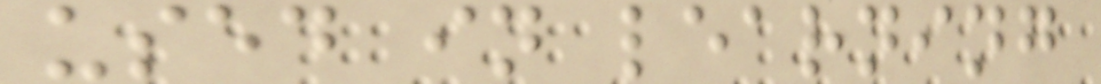used in learning
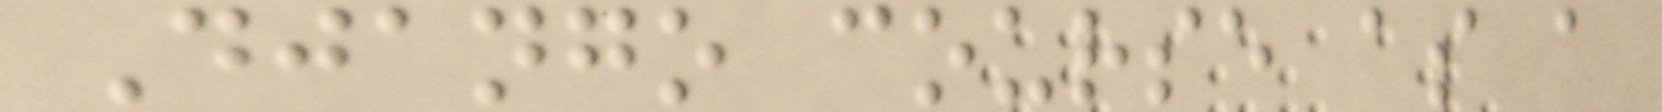Django course as a
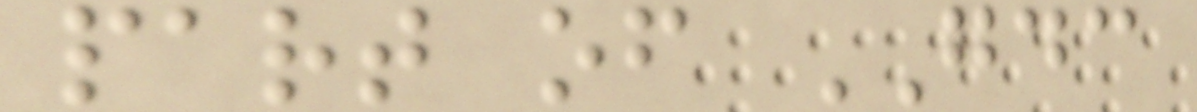part of GDC
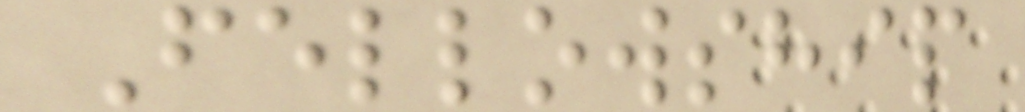Fellowship
